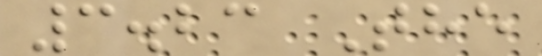3.23 The
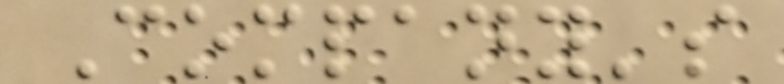Company's
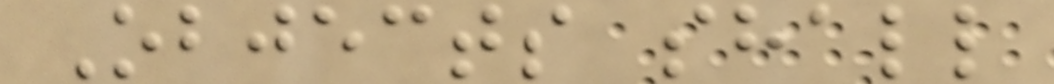Objects shall
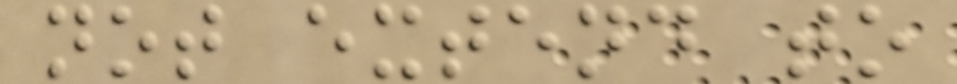not extend to
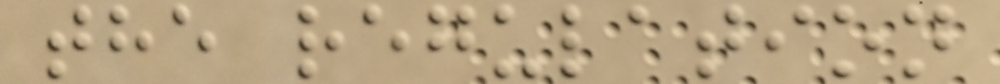the regulation
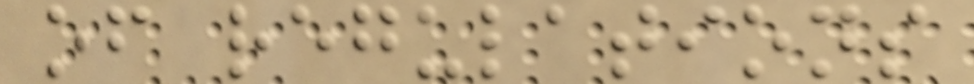of regulations
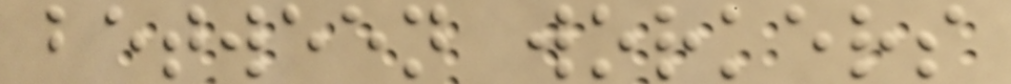between workers
